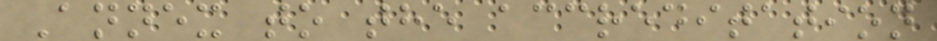Annex to the accreditation
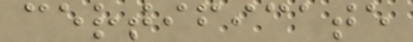certificate
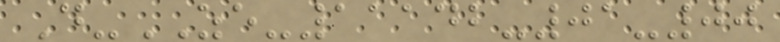D-ZE-11142-01-00
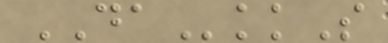DAkkS
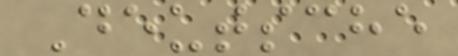Deutsche
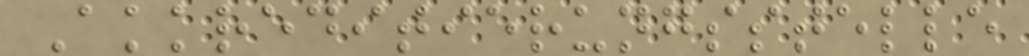Akkreditierungsstelle
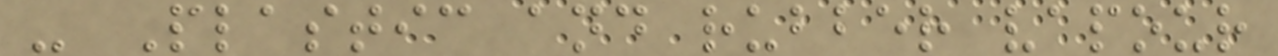- Plastic and rubber vapour
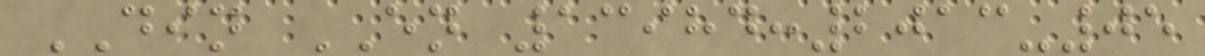DIN EN 13984:2013-05
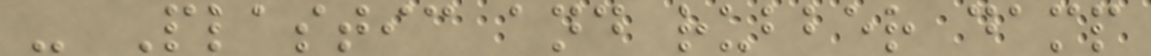- Plastic and rubber damp
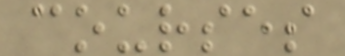courses
